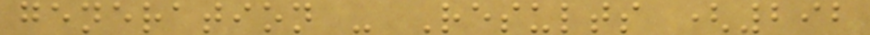generation - Results (292
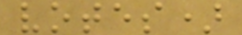votes)
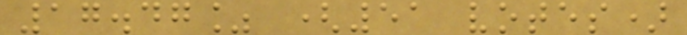17.47% (51 votes)
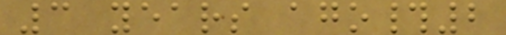3 years ago#2
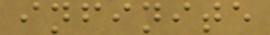infinite
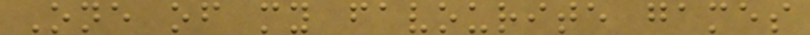One of my favourite games
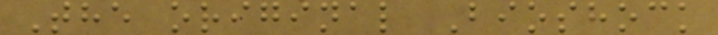The original Bioshock
